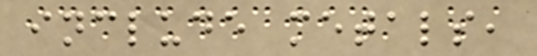include metals,
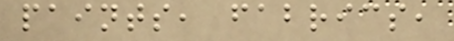paints, fabrics,
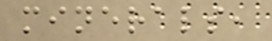minerals,
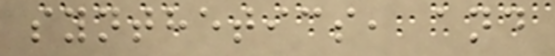synthetics, and
